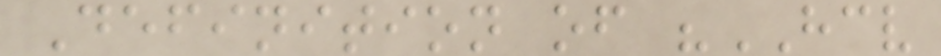Definition of "HCV
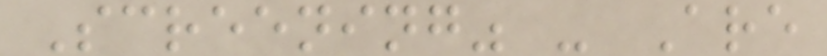Screening" - Are
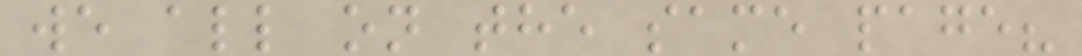we all on the same page?
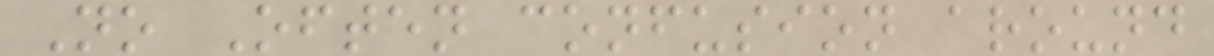No Often confusion around
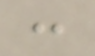:
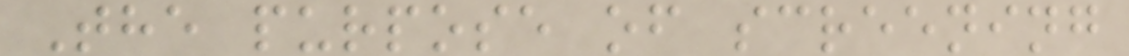The purpose of screening
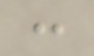:
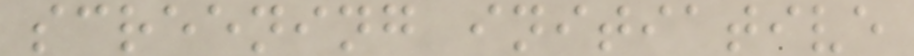screening initiative
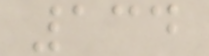134
